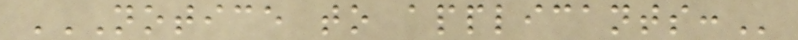NOTICE TO APPLICANTS:
